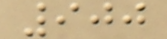900
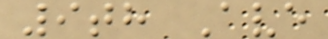9th Ave
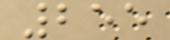255
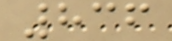836
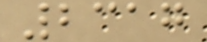2317
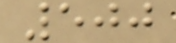500
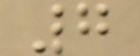7
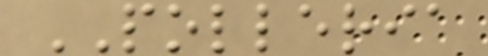POLLERIA
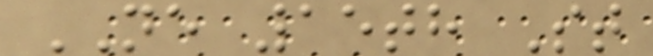NE 15th St
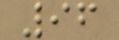96
